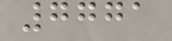7771
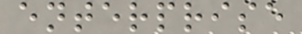enterprise
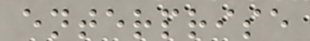enterprise
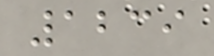1239
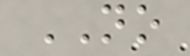NO
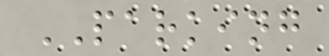PARKING
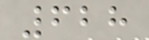628
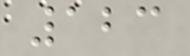123
